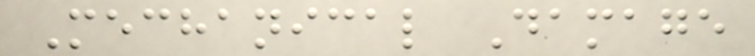Mechanical Damage
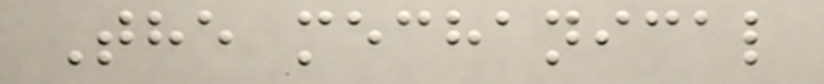The mechanical
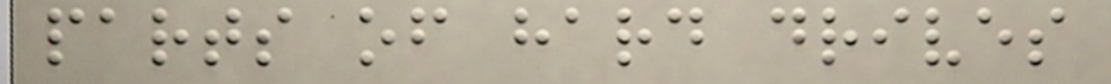parts of hard drives
